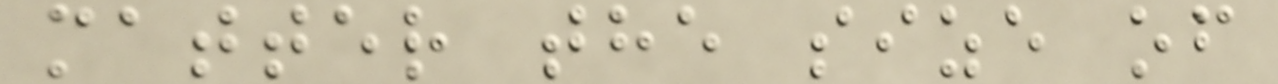matter the size of
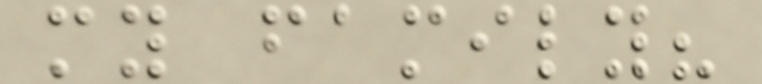my family?
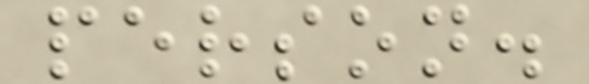person.
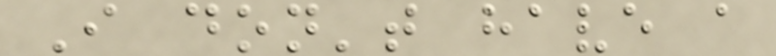I don't have a
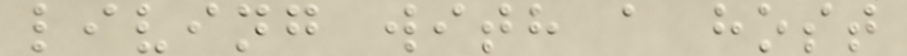living with a host
